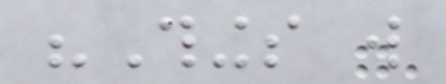"Things will
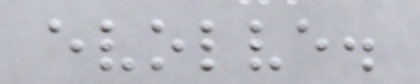evolve.
